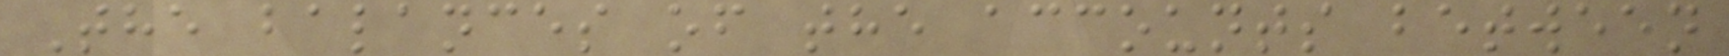The balances of the accounts between
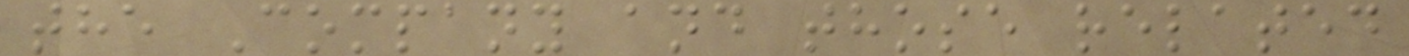the Company and those related
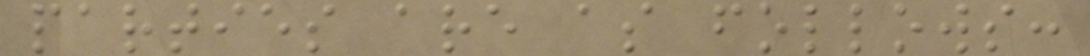parties are as follows:
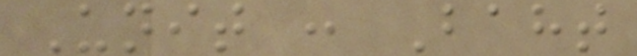Unit : Baht
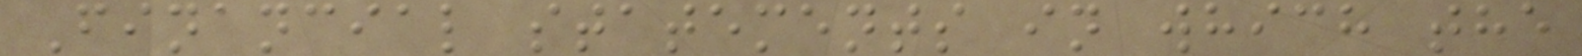Financial statements in which the
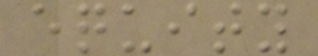equity
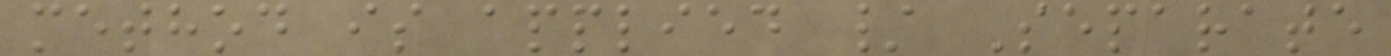method is applied / Separate
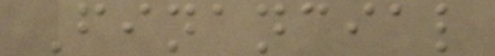Financial
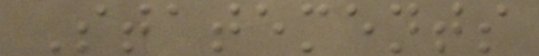Statements
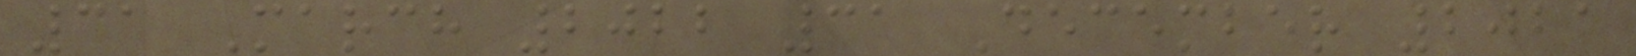31 March 2022 31 December 2021
